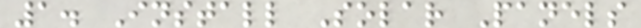1. Install Solar Panels
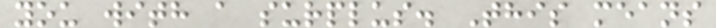you with a surplus. This means
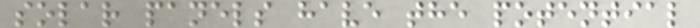solar panels have the potential
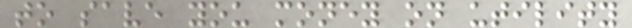to save you money on utility
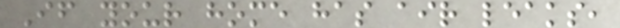If your home has air leaks,
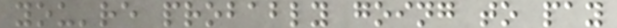you're probably going to pay
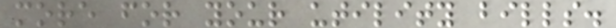more for your utility bills.
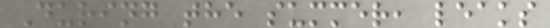During the summer, leaks
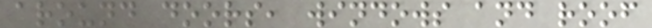around doors, windows and roof
